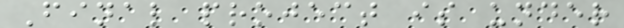Final project is under
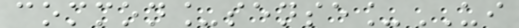common_sense_UI
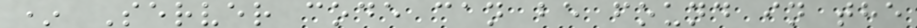* Server code can be found in the
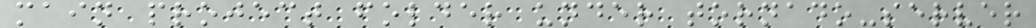main project folder under tornado-server
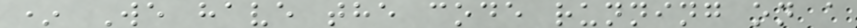* We have the code running on a
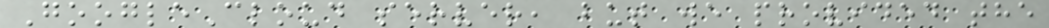GoogleCloud server, but we provided the
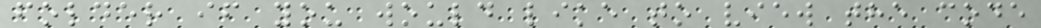folder if you would like to view the code
